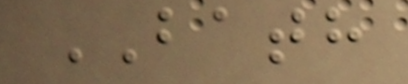BATH
